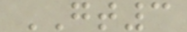GT3
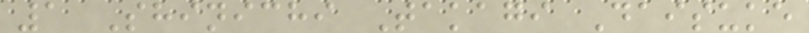1 Shinichi Takagi Daisuke
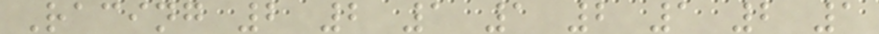Racing 2 2 1 1 2 1 2 1
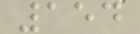154
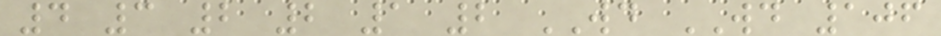4 3 2 2 1 2 WD WD 106
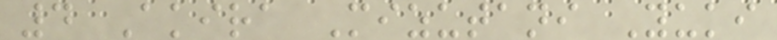4 Akira Mizutani Yuki
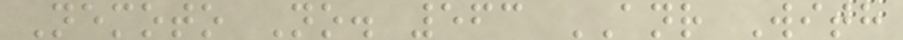Nemoto No. 563 ANR With
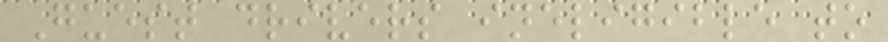Guest drivers ineligible to
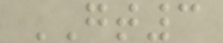GT3
